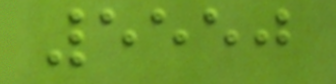5550
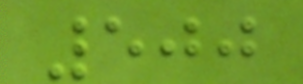500
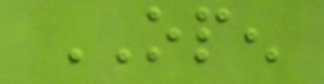OPEN
